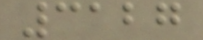3127
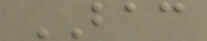BAC
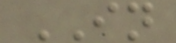IN
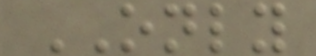ONLY
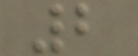2
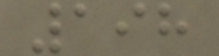198
